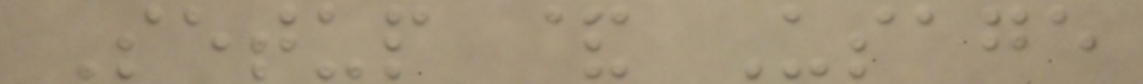Setup & Usage
